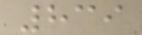839
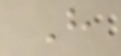H
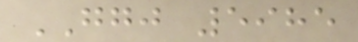GGJ 5985
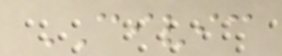CIVIC
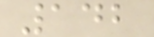142
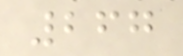267
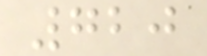720
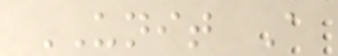UNIT A
